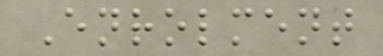Enrolment
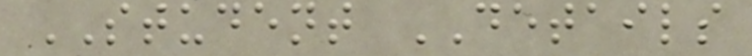STUDENT DETAILS
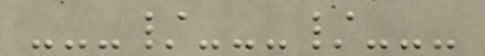---/---/---
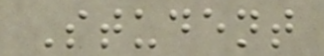Student
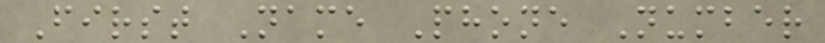First Name Phone Number
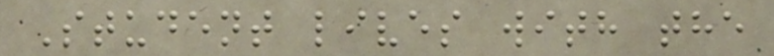Student lives with the
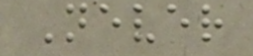Never
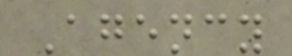Agency
